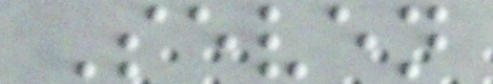Seven
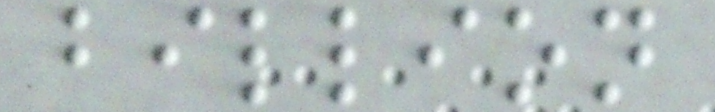billion
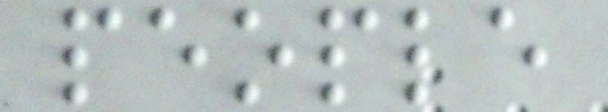people
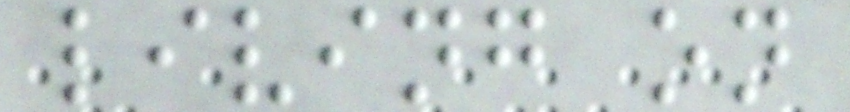living on
